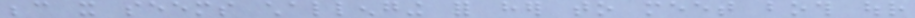because it seems challenging for her to meet both our
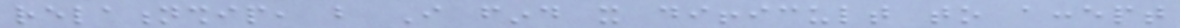relationship, but I find it difficult to accept
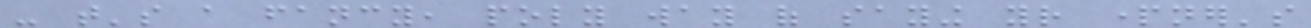- that's a fancy, poly way of saying your partner's
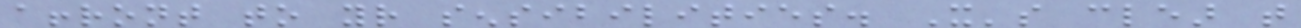affront to your sensibilities. It's clear that
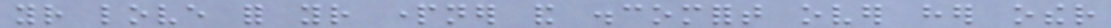your love for your partner and discomfort over her other
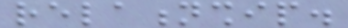relationship.
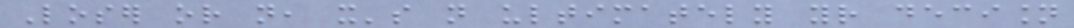Loser or not, it's not ultimately your decision
